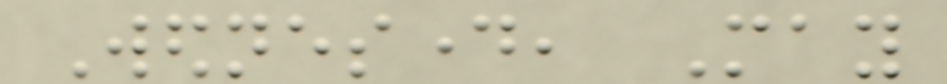Wednesday, May
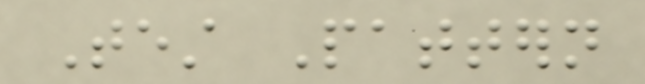Test Pattern
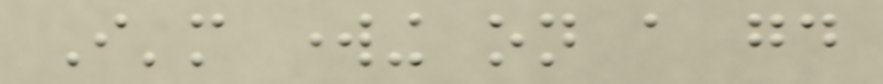I'm working on a good
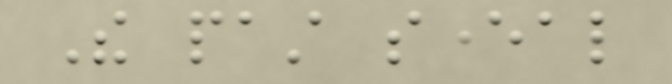The past several
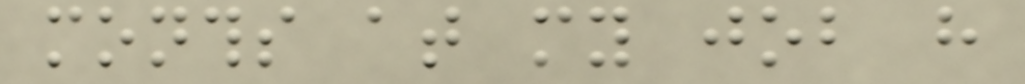months at my job have
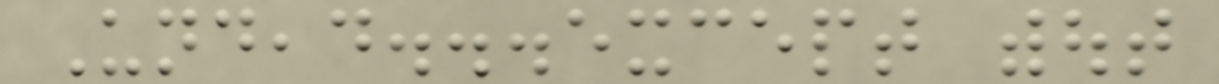Undead...except without
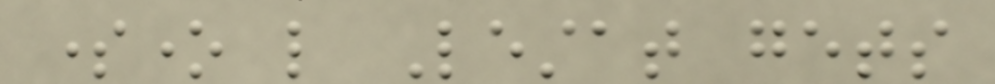someone like Lestat gets
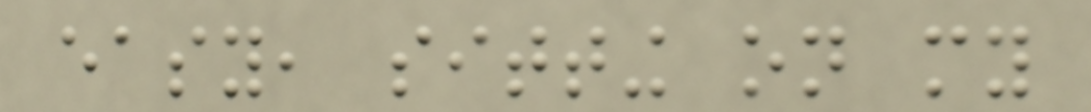easy, sitting on my
